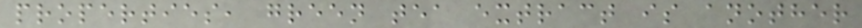properties, green tea extract is another
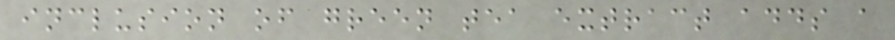inclusion of green tea extract adds a
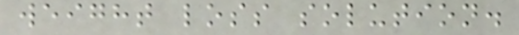weight loss solution.
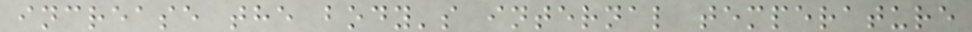increase the body's internal temperature
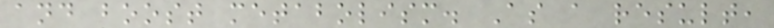and boost metabolism. As a result,
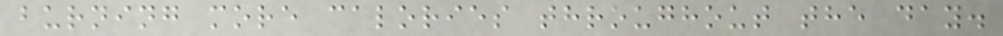burning more calories throughout the day.
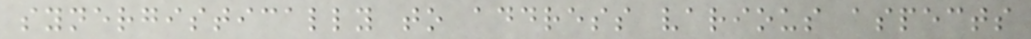synergistically to address various aspects
